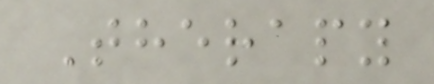Therapy
